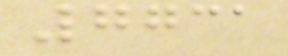7731
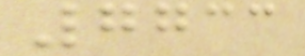7733
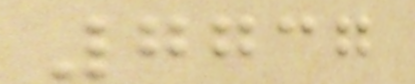7737
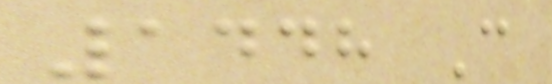1448 C
